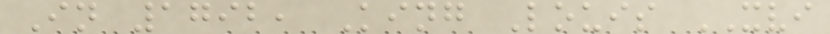In 1792, King Louis XVI
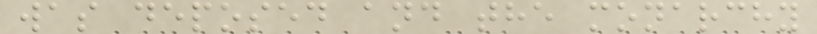was deposed and the monarchy
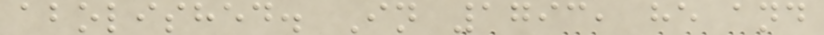abolished. In 1793, he and
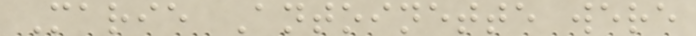Marie Antoinette were
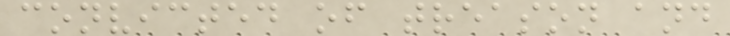convicted of treason and
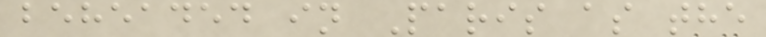beheaded in Paris as the
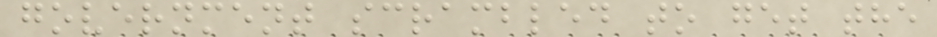government scrambled to get the
